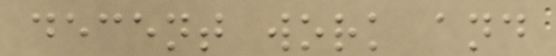decent work and
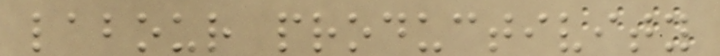labour productivity
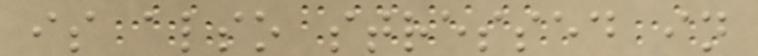is also stressed in
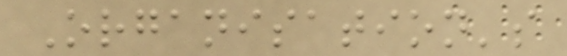Organisation's
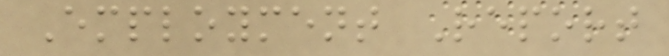Employment Report
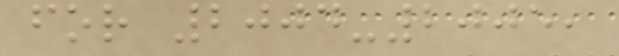for 2004-2005,
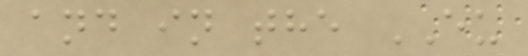and in the EU
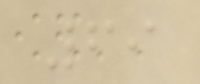69
